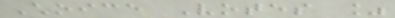Choice Votes %
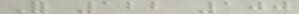For 122 100
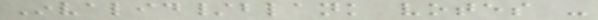Invalid/blank votes -
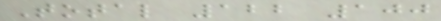Total 122 100
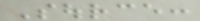Source:
